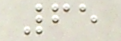65
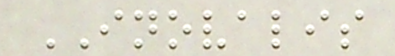INOVALIS
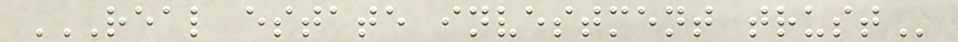REAL ESTATE INVESTMENT TRUST
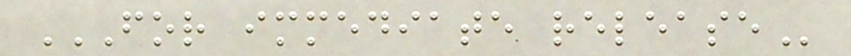FOR IMMEDIATE RELEASE
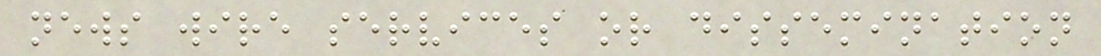news wire services or dissemination
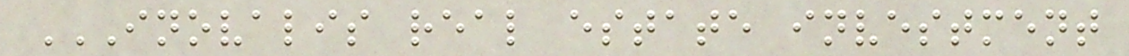INOVALIS REAL ESTATE INVESTMENT
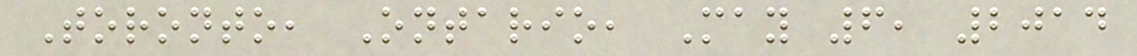Toronto, Ontario, May 6, 2014
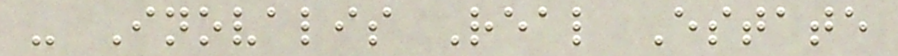- Inovalis Real Estate
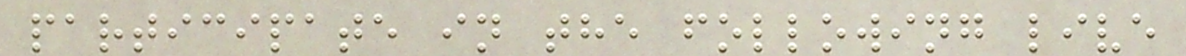participate in the following live
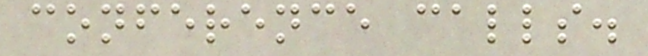conference calls.
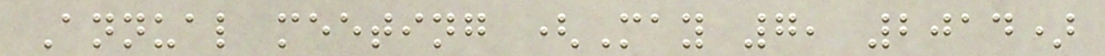Annual meeting (May 7, 2014)
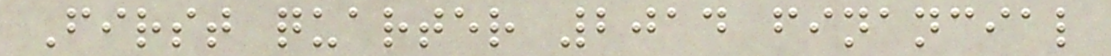First quarter 2014 financial
